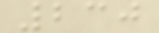230
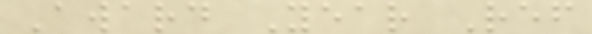Award Year Ref
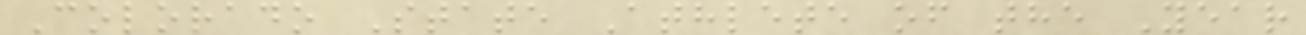Colorado State Athlete of the Year
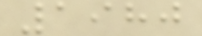1980
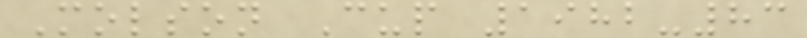Molson Cup 1982-83
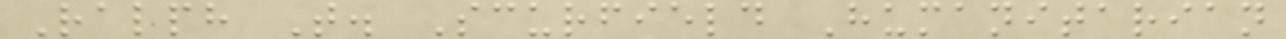Ralph T. Scurfield Humanitarian
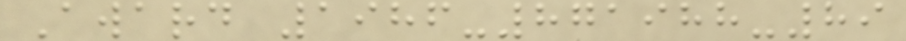Award 1986-871988-89
